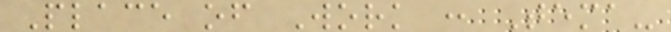Place of Work : Tema-
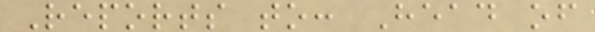Reports to: Head of
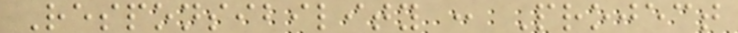Responsibility : Project
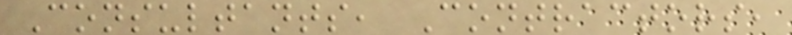Consultants, Contractors,
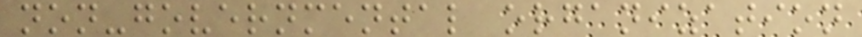non-governmental organization
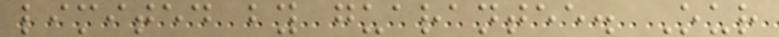limited by guarantee. Our
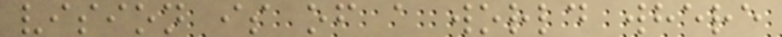vision is of a world where
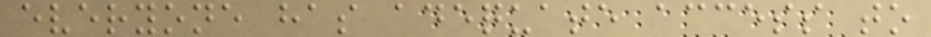everyone has adequate access to
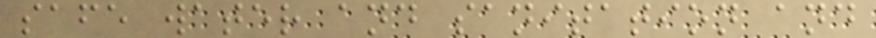safe water and sanitation and
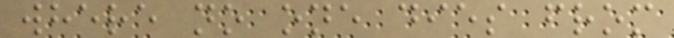where no one dies from
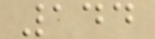144
